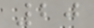20
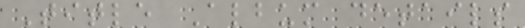Title Album details
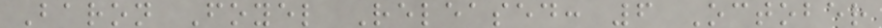Baron Foyel Released: 6 October
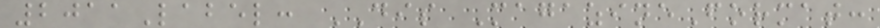2011Label: DIS MagazineFormat:
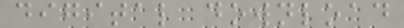digital download
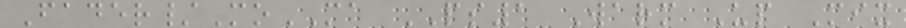Fader/MoMA PS1 Warm Up Mix
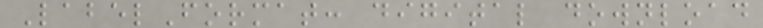LabelFormat: digital download
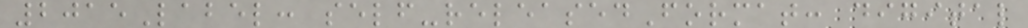2015Label: self-releasedFormat: digital
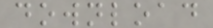download
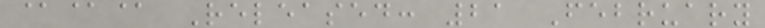@@@ Released: 21 February
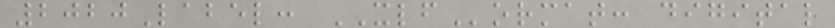2020Label: XLFormat: digital
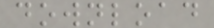download
